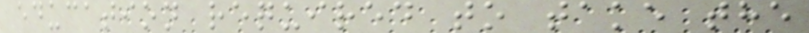education required to take the
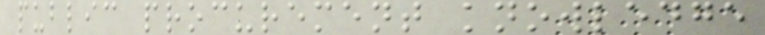public procurement knowledge
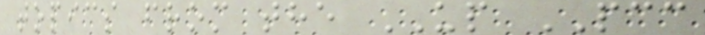topics from the UP PCC
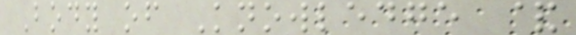Body of Knowledge &
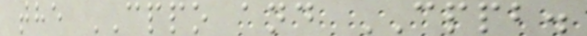the CPPO and CPPB.
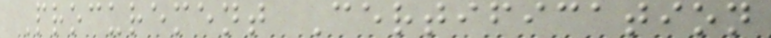Procurement Certification
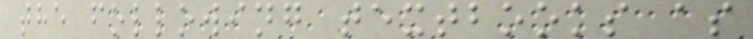the following textbooks as
